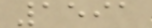1591
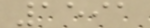1591
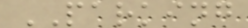PARKING
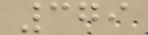379
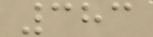383
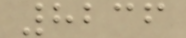8236
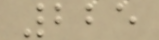225
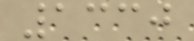1330
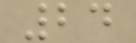24
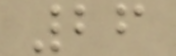26
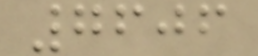7606
